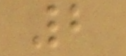2
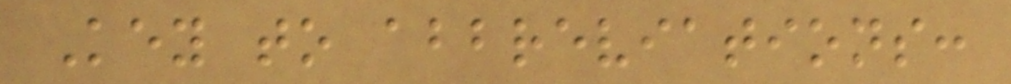Key to abbreviations:
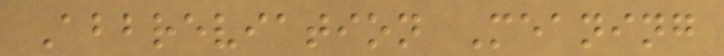Abbreviation Meaning
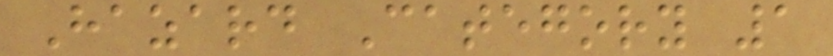Hazard Category 1
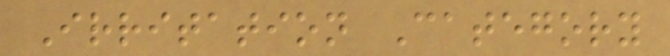Irritation Category
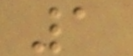1
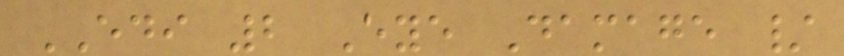EDI 2 Eye Damage /
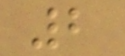2
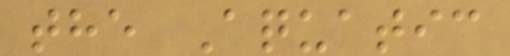the Aquatic
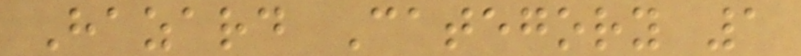Hazard Category 1
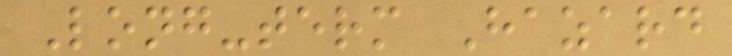Long-term Hazard
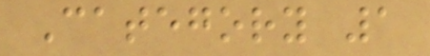Category 1
